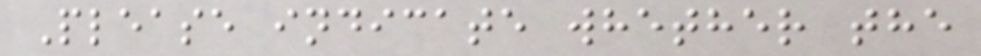Please indicate whether the
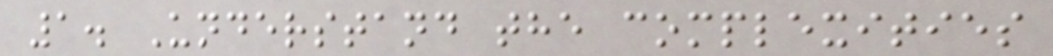1. Understand the complexities
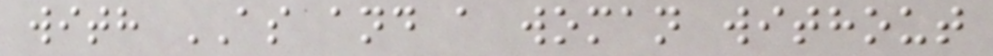with AS and a woman without
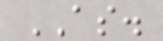AS.
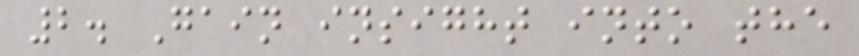2. Gain insight into the
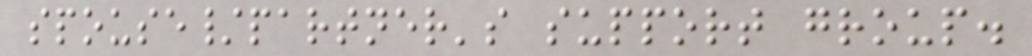spouse/partner's support group.
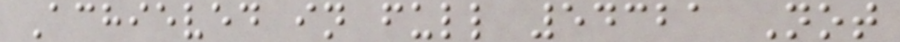Achieved in full 54321 Not
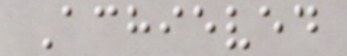Achieved
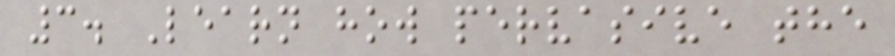3. Learn how pervasive the
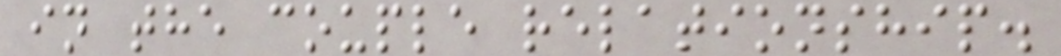in the couple relationship.
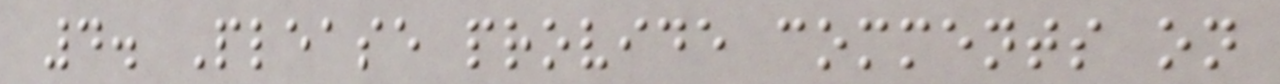4. Please provide comments on
